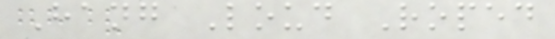Hang Loud Roped
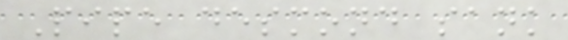Pipe desmond sank
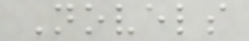Novels
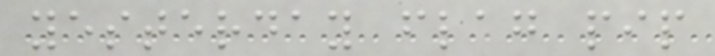yesterday flag pip
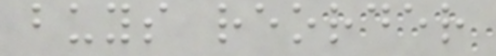buys reorder
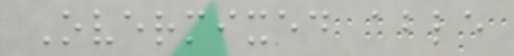Overmixed able
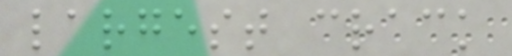largest crack
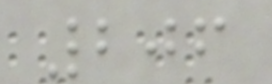206
